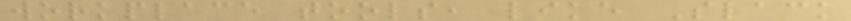workplace tools, like Slack
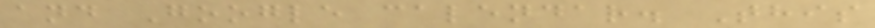and Google calendar. This
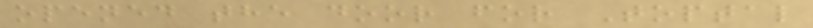opened the door for Toptal
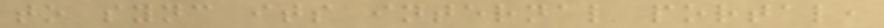to sync its internal portal,
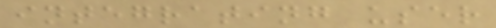integrating user
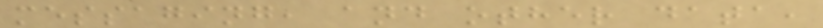messaging, and other data,
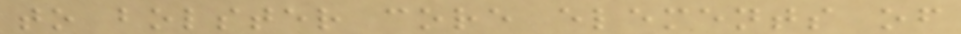to bolster core elements of
